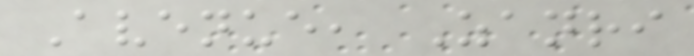Avenue, Zanri
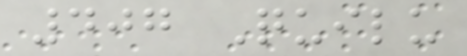407 Quilu
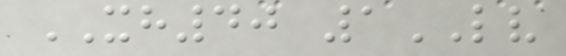XH40 1LV
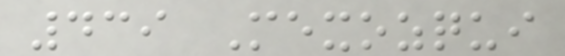439 Mexozqui
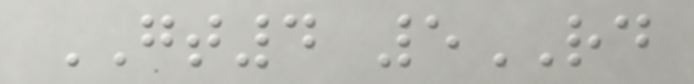GT4 5RD
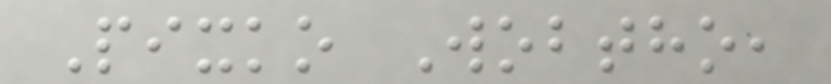Pixko Wobtho,
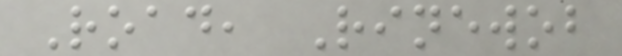Road, Rinewob
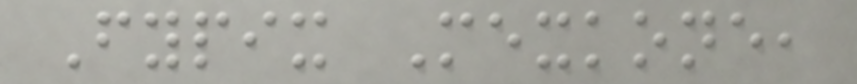Fypix Mexkone,
